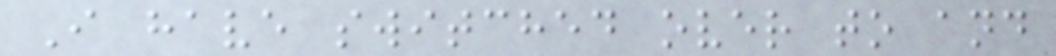I have switched over to and
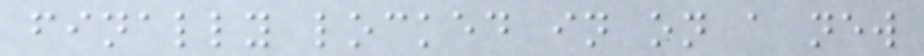finally locked in on a new
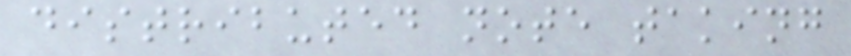distributed note taking
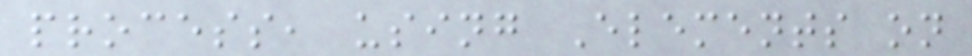process, using Elements on
